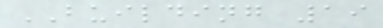BUILDING 19
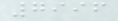7996
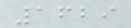1629
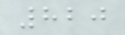820
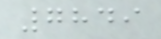7849
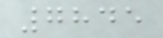7845
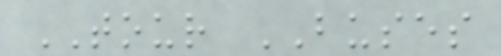TOUR BUSES
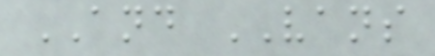AND VANS
